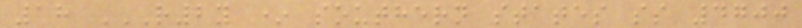18 R2Y * SOUTHERN STATES SS 4700
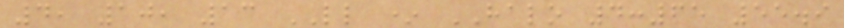4, 10, 13 LL * HALO 4:65 55.9
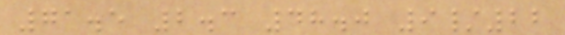71.5 2.3 48.0 9/22
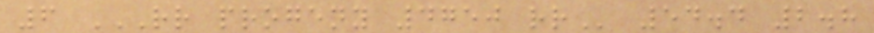6 RR PROGENY 4750 RR 54.4 2.8
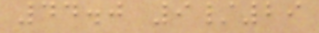44.0 9/29
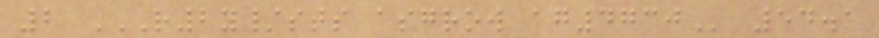2 R2Y/STS ASGROW AG4730 54.1
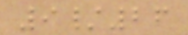9/26
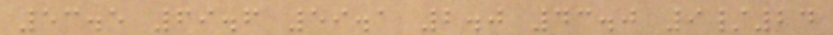53.5 69.6 59.1 2.0 43.0 9/24
